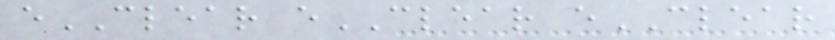eCLEAR eCLEAR eCLEAR
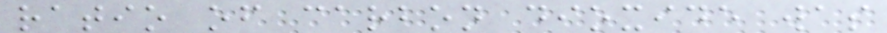ratio of carbon dioxide was
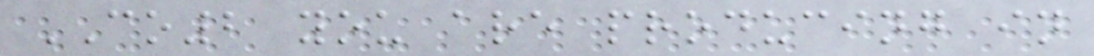CO2 you are producing in
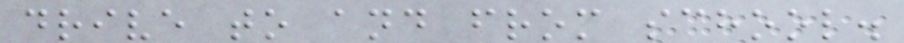drive to and from school.
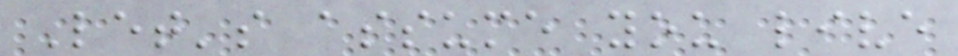Let's assume you live
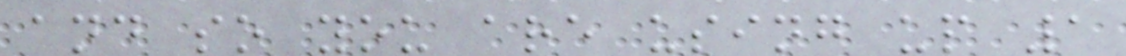and so you are using up 1
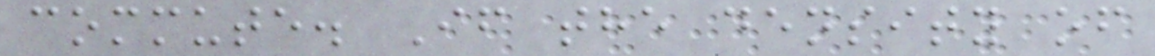commute. If the density of
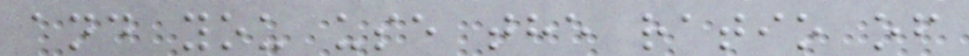and you use the ratio of
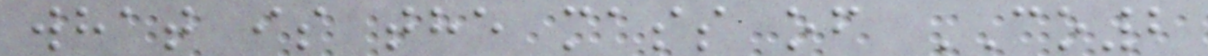what is the mass of CO2
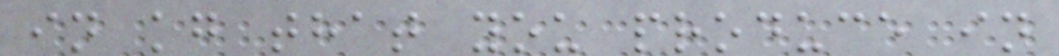in kg that you produce in
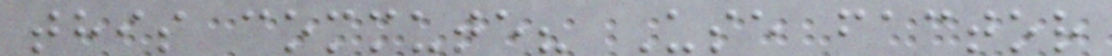this commute? Use factor
